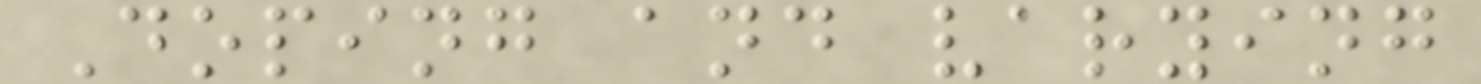Doping and varying
